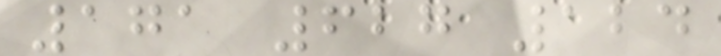171 627 124
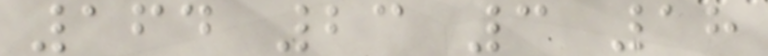164 23 3 18
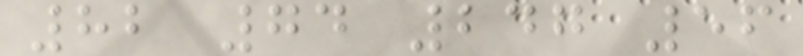82 74 247 56
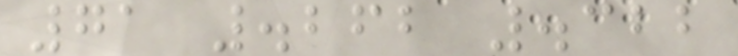71 .262 .322
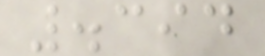.394
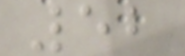52
